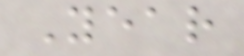Year
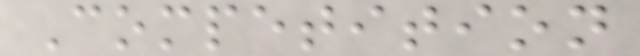Competition
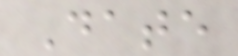Date
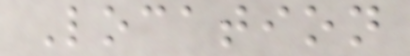Location
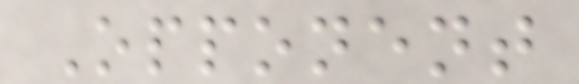Opponent
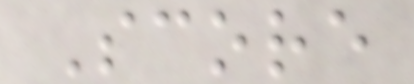Score
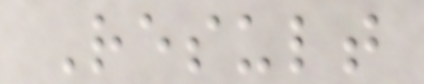Result
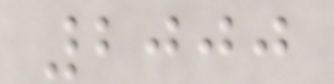2000
